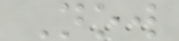Now
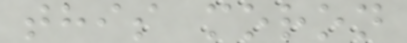this moron
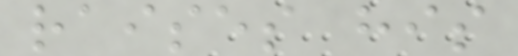raises his
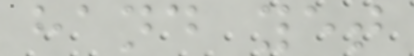hand yet
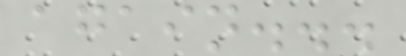again...
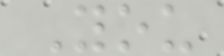You
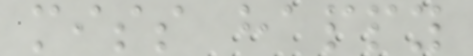miss happy
